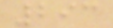293
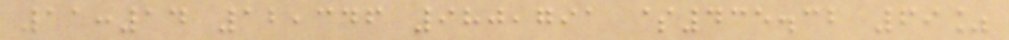11:14 12,346 980,791 $435.32 69%
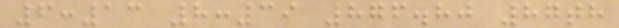6:13 8:39 876.80 87th
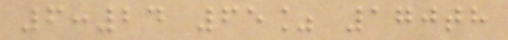6:24 65% 170th
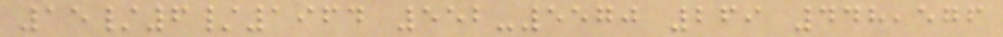15/6/1964 552-5570 269 448,576
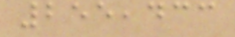255,433
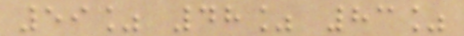59% 48% 83%
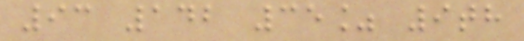93 142 35% 9th
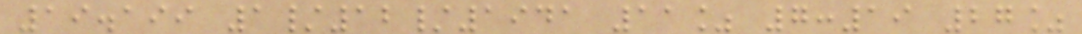19.199 1/12/1941 11% 7:19 27%
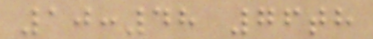10:48 76th
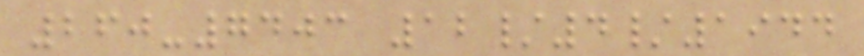260-7403 12/4/1944
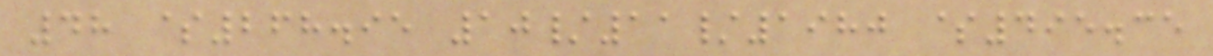48 $268.95 10/11/1980 $495.35
